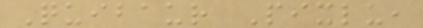Quibaur Pixlu,
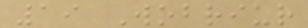19 Wobriur
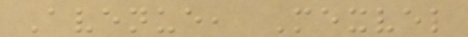Avenue, Mexvel
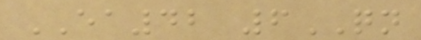EA42 6QN
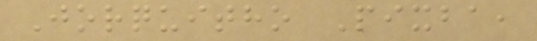Jorquitho Pixba,
